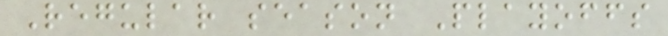Regular season Playoffs
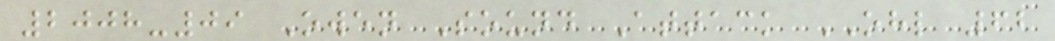2008-09 Owen Sound Attack OHL 62
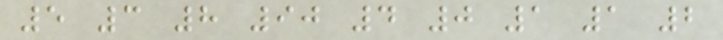5 3 8 90 4 0 1 1 2
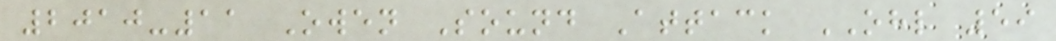2010-11 Owen Sound Attack OHL 59
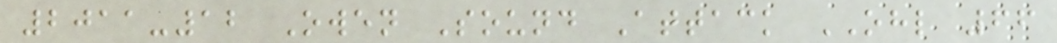2011-12 Owen Sound Attack OHL 66
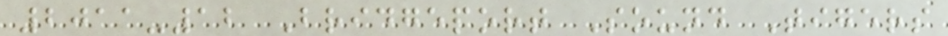2011-12 Bridgeport Sound Tigers
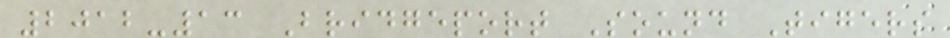2012-13 Bridgeport Sound Tigers
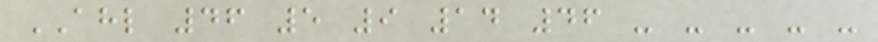AHL 46 5 9 14 46 - - - - -
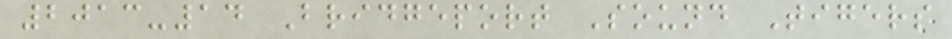2013-14 Bridgeport Sound Tigers
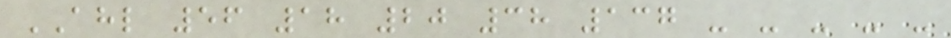AHL 56 18 20 38 137 - - - - -
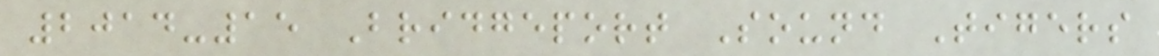2014-15 Bridgeport Sound Tigers
